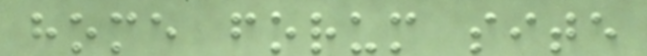home forum site
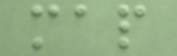map
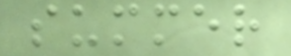summer
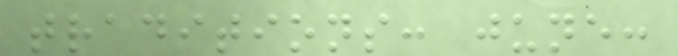traditions: june:
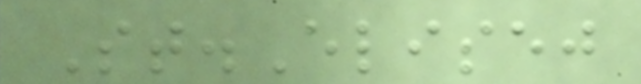St.Elisej
